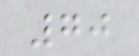70
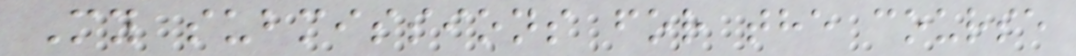My submissions for the course
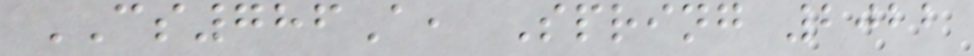CS786A, Spring 2022
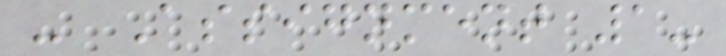- Assignment 1-
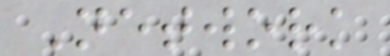Network
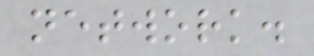network.
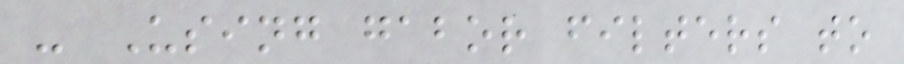- Using gabor filters to
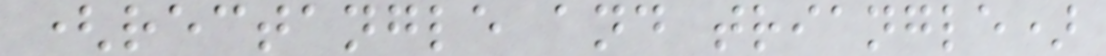(rectangle and triangle)
